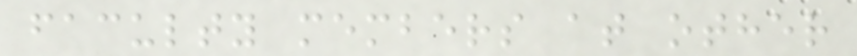faculty members at other
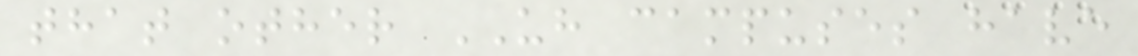that other UH campuses have
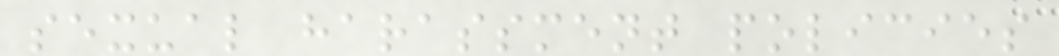sexual harassment policies
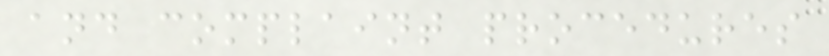and complaint procedures
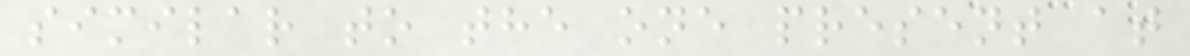similar to the one present at
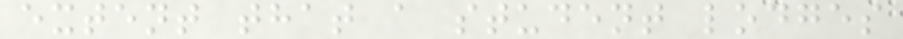extent that a student lodges
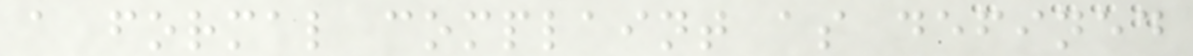a formal complaint as defined
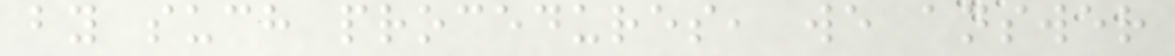by such procedures, we answer
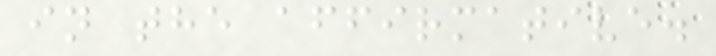in the affirmative.
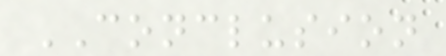CONCLUSION
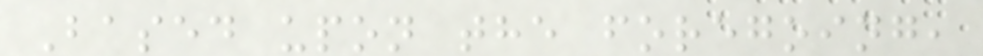Based upon the foregoing,
